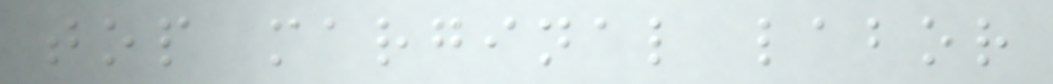top marginal labor
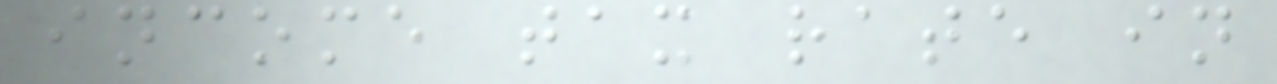income tax rate in
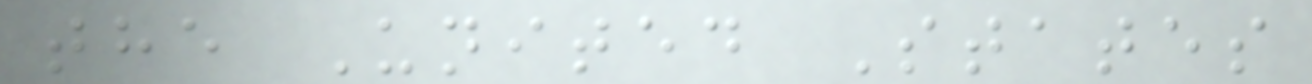the United States
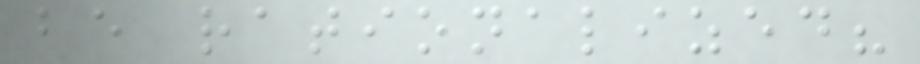be rationalized?
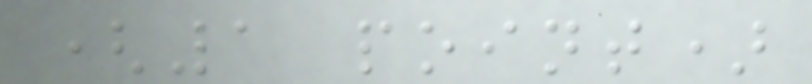(1 point)
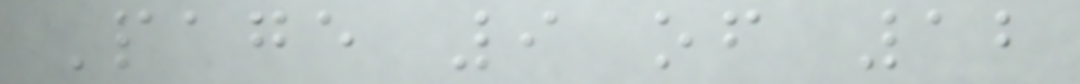Page 9 of 12
